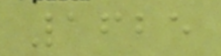1625
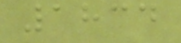1834
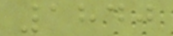1840
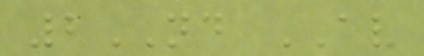2ND AV
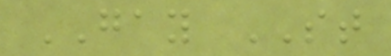GAY ST
